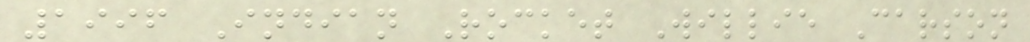1996 Indian Rocket Willie Carson
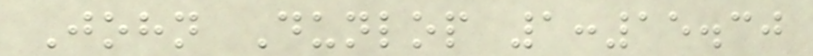John Dunlop 1:15.30
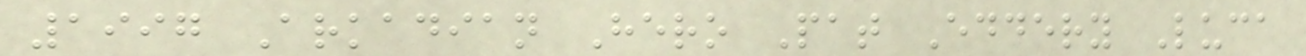1997 Arkadian Hero Pat Eddery Luca
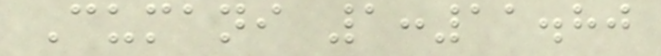Cumani 1:11.80
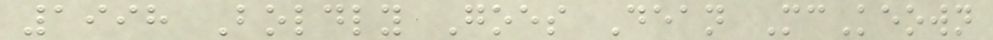1998 Boldly Goes Dean McKeown
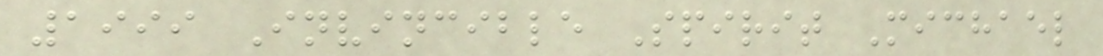1999 Invincible Spirit Michael
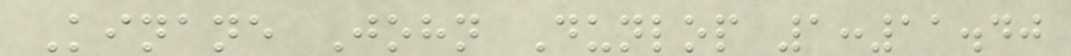Kinane John Dunlop 1:11.40
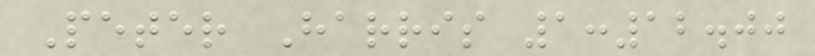Peter Harris 1:12.00
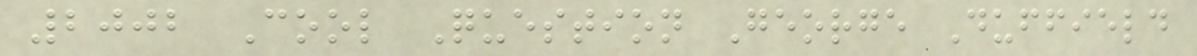2002 Cool Question George Duffield
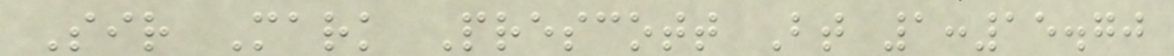Sir Mark Prescott Bt 1:15.70
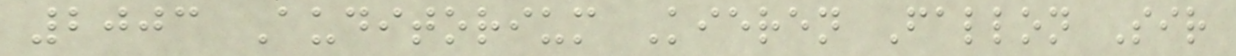2003 Auditorium Kieren Fallon Sir
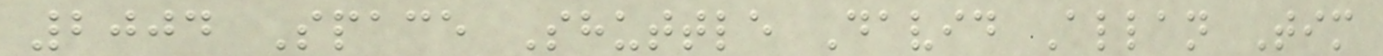2004 Space Shuttle David Allan Tim
